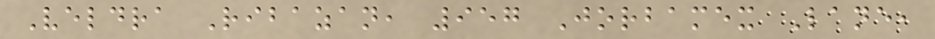Veldra Ribazan, 957 Jorbamex Lane,
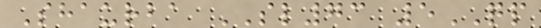Shaurba SL73 5QP
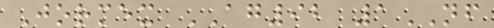Jormex AG92 1NF
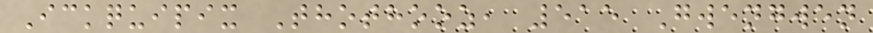Ickquipix Thothooz, 515 Gwengwen
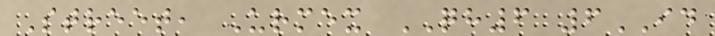Street, Urmex QH6 6ID
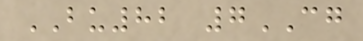BU82 7CG
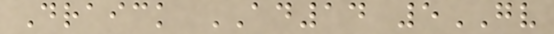Draick AD14 5GV
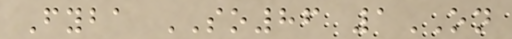Fyba SO86 1ON
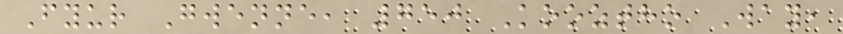Fyur Gwenne, 750 Kooztho Way,
